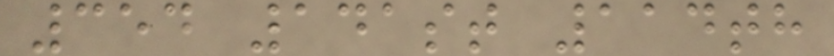354 141st 114th
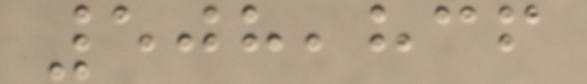508,836
